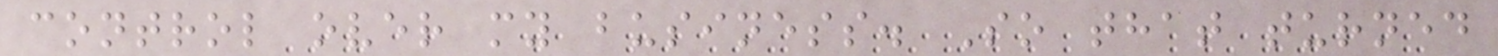control over my business. So that turned
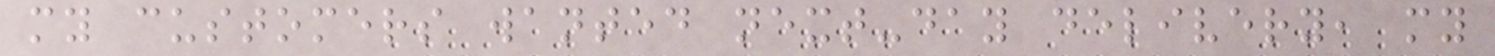my customers wanted next-day delivery, my
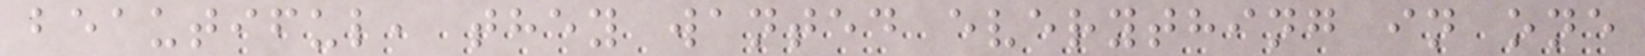beautiful, they wanted everything in one
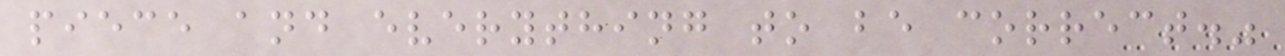piece and everything to be correct."
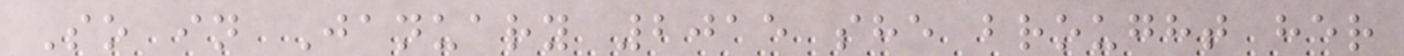So in January 2015 she brought her
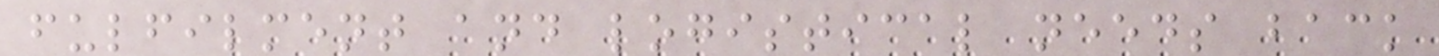fulfilment and logistical needs back
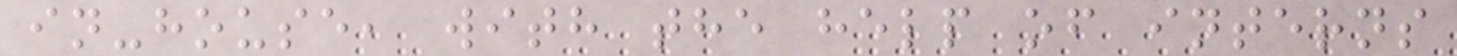in-house, with the help of interns
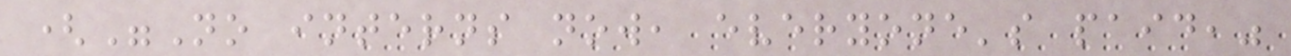("No interns now, everyone's paid,"
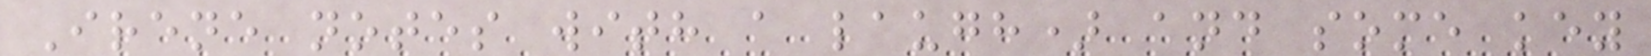Irene notes with a laugh) and some key
